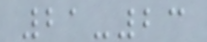21-23
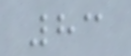83
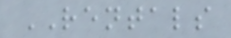RENTALS
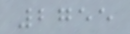2755
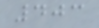403
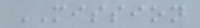MISSION
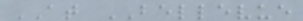AT BELLEVUE
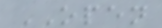OPEN
